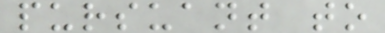pursuant to
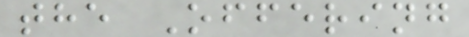the Offering
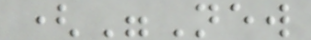("New
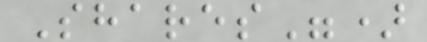Shares")
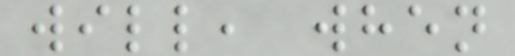will, when
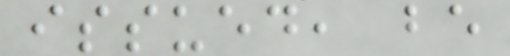issued, be
